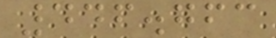446.763
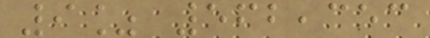9% 562,353
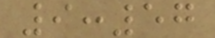9:57
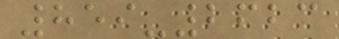859-2623
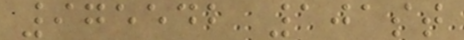975542 101st
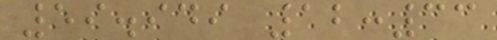59.949 12:33
